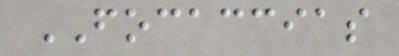FOCACCIAS
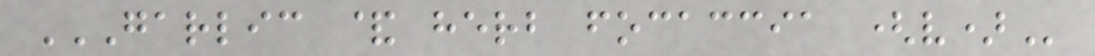GARLIC & HERB FOCACCIA (V)
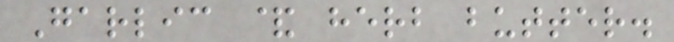Garlic & herb butter.
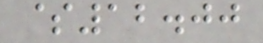$12.00
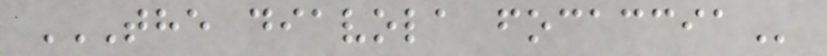THE DIAVOLA FOCACCIA
